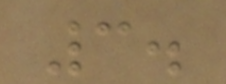3.
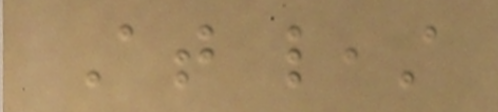At least
